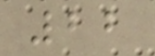22
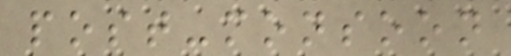post-monsoon
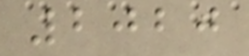2020
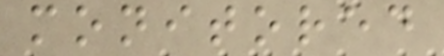monitored
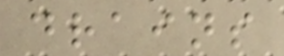drains
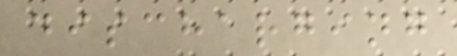discharging
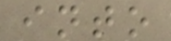into
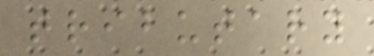tributary
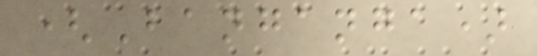(Banganga)
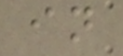in
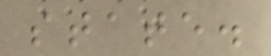state.
